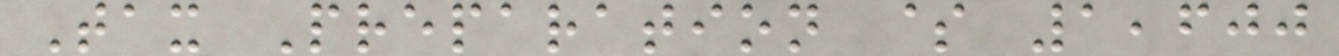Tax Preparation $ 1,600
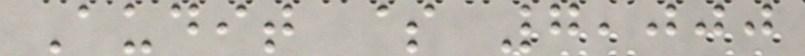Audit $ 7,000
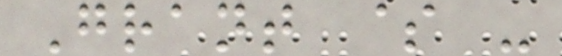Grant $ -
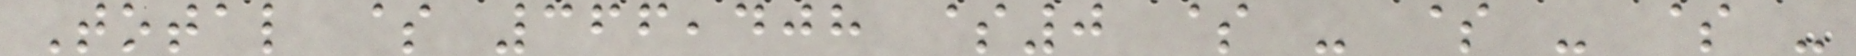Total $ 366,408 $0 $ - $ - $ -
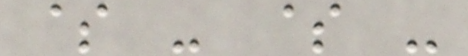$ - $ -
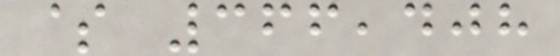$ 366,408
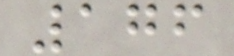176
